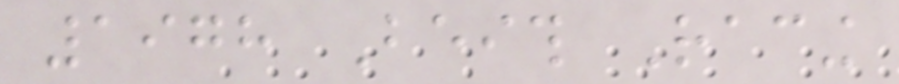1978 Beith Racing
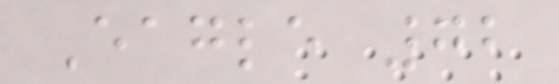Eagle 72
